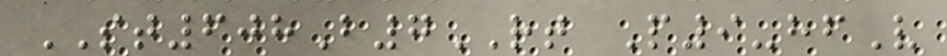ST608B7RT P9-hfV
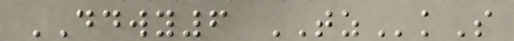DDWY6 TZkS
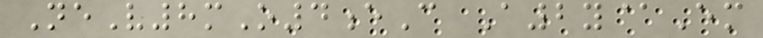NeV8mO4eC A2y@Em
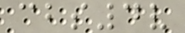cbs4v
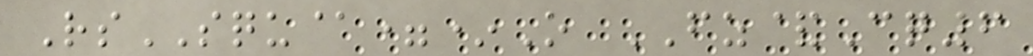RsSQU@=*O FZ&Cq6
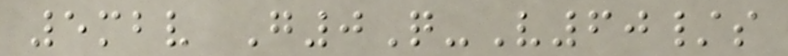5mbv G0Q-V60/s
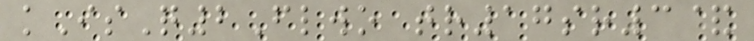kIsQ2Flwo tr17sr3&
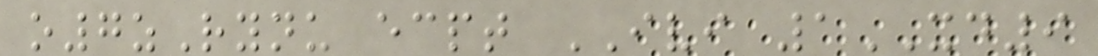o7zRynu ecpt IVI 1XD9
